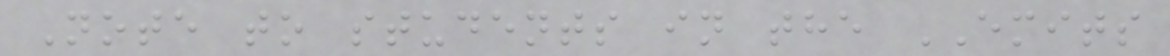Note to students in the EMITS
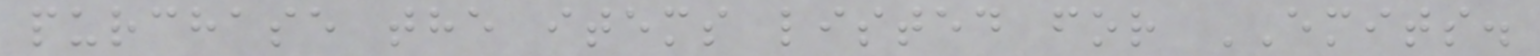purchase the items listed for EMITS.
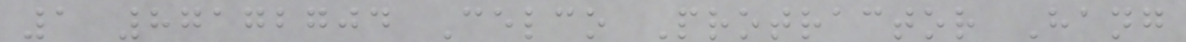1 87172704 Celco Protractor Hang
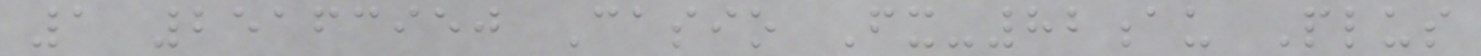1 25163950 Casio Fx-82au Plus
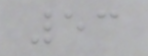53
